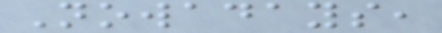Nowadays,
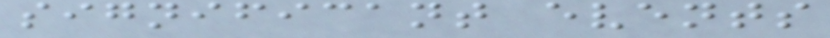significant events
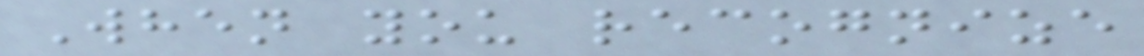When you recognize
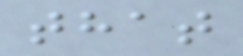that
